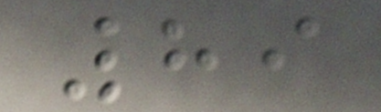89
